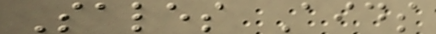Sales Aids
